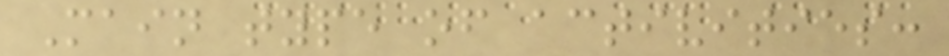Main type of activities:
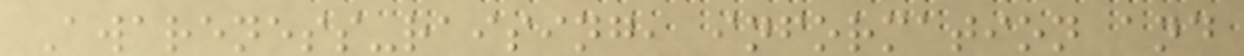Awareness-raising, information and
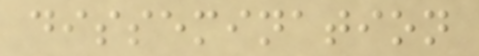dissemination
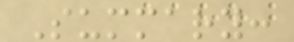Summary:
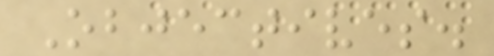Objectives.
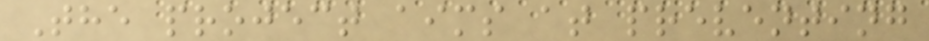The project aims at preventing
